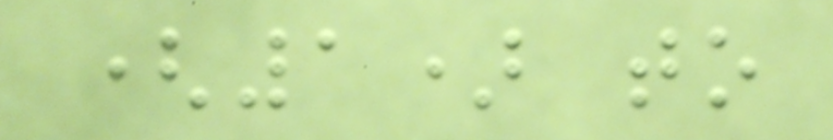(1) to
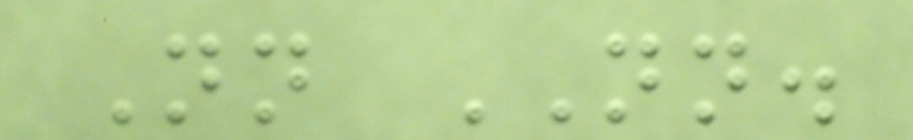Nn NN.
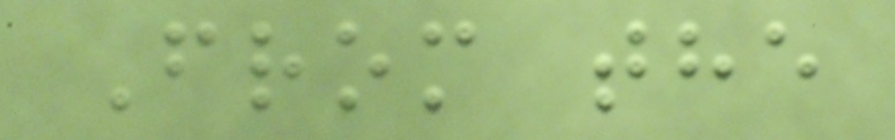From the
